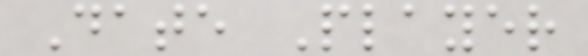Date Player
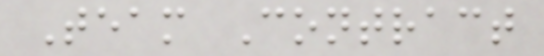Team Contract
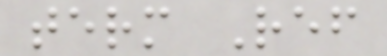term Ref
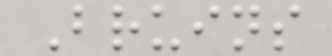Bruins
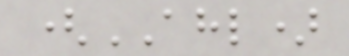(AHL)
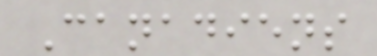Canadiens
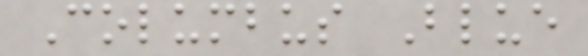Columbus Blue
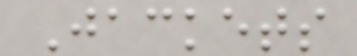Jackets
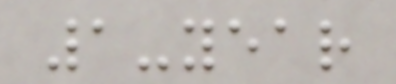1-year
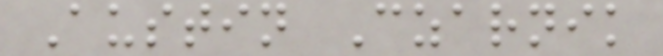Austin Czarnik
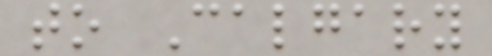to Calgary
